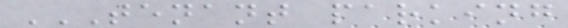TENANT PARKING
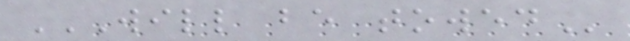WILL BE TOWED
